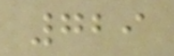729
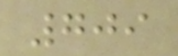709
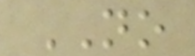NO
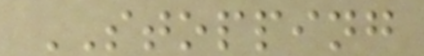STOPPING
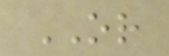OR
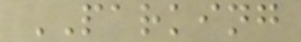PARKING
